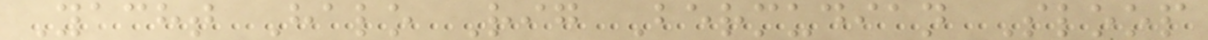Yacht Halo Rig Bermudian Sloop
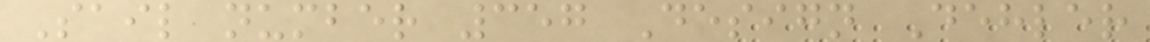Sail number 357 Design Dehler
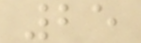25
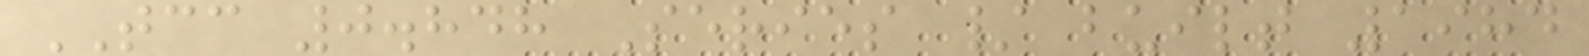TCC 0.848 Series / built 1984
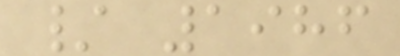/ 1986
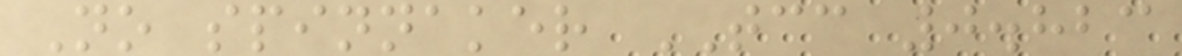No spinnaker TCC 0.823
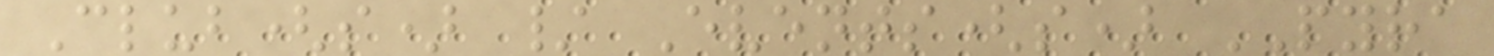Club(s) / Events(s) PYRA
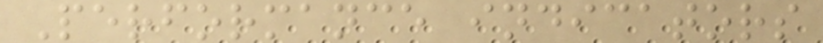Performance indicators
